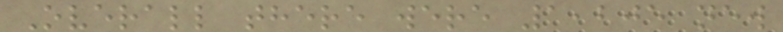Overall there were 1,205 new
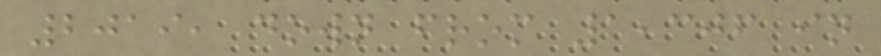2019, down from 1,306 in
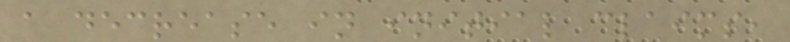a decrease in initial claims,
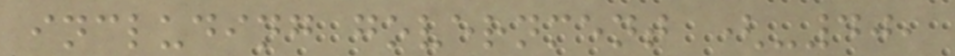including government (-40,
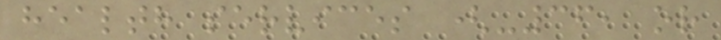health services (-36, or
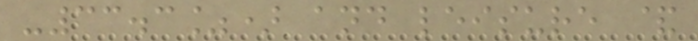-33.3%) and leisure &
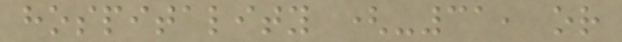hospitality (-31, or
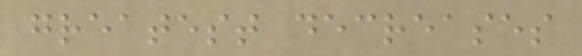greatest decreases
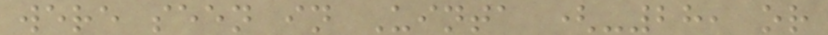were seen in Uinta (-28, or
